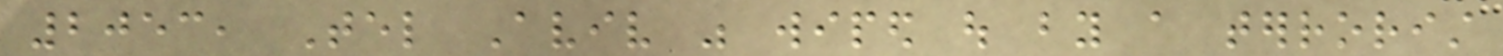2053, Tel Aviv was wiped out by a terrorist
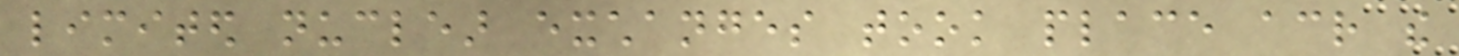limited nuclear exchanges took place across the
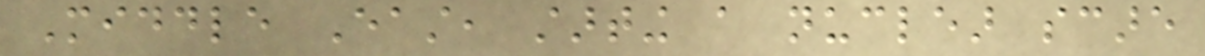Middle East, starting a nuclear scare
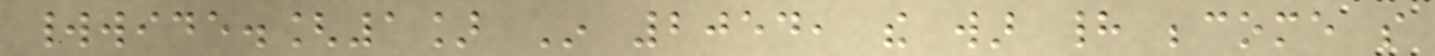worldwide.[1] In 2054, the war had become so
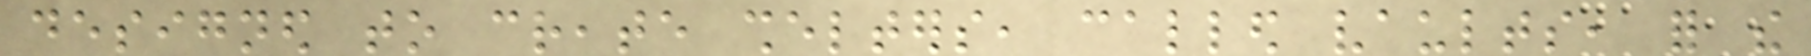designed to create shelters, called vaults, for the
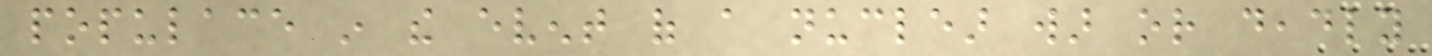populace in the event of a nuclear war or deadly
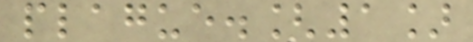plague.[1]
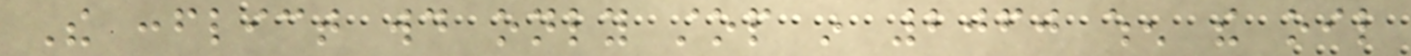The conflict would only stop in 2060 when the oil
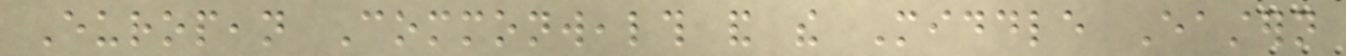European Commonwealth and the Middle Eastern
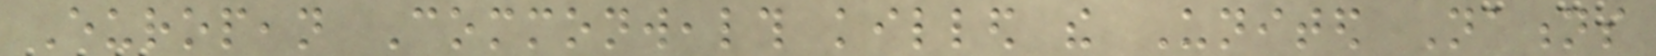European Commonwealth killed the United Nations
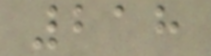218
